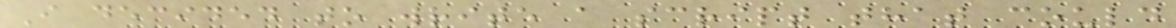I decided to write a script that could
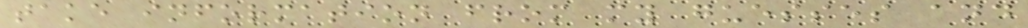take information from my guesses and
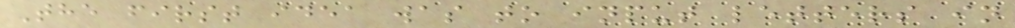The first idea was to input letters in
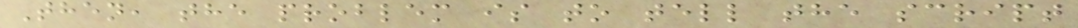Then, the problem is to tell the script
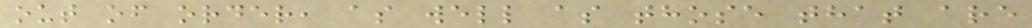out of order, as well as those that are
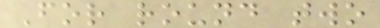For round two
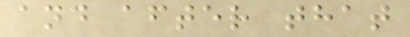and after that
